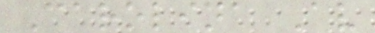Carolina Av
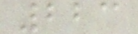223
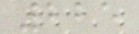225
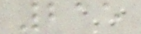215
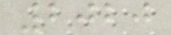2020
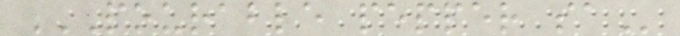POURABLE PEPPER SA
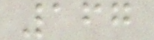167
